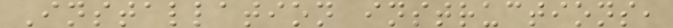Installation instructions,
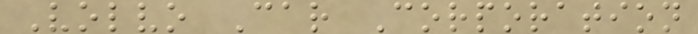Volvo Car Corporation
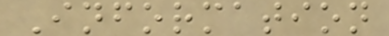Information
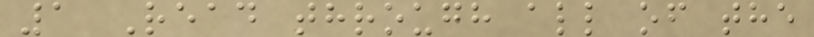1 Read through all of the
